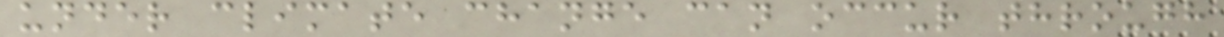under climate change can occur through
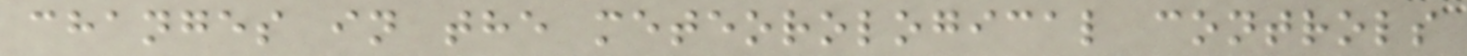changes in the meteorological controls
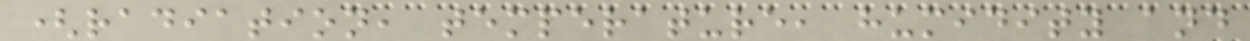(radiation, temperature, humidity and
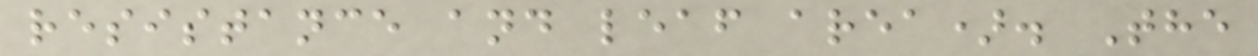resistance and leaf area). The
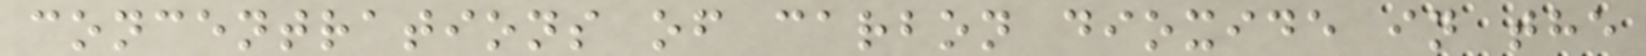concentrations of carbon dioxide in the
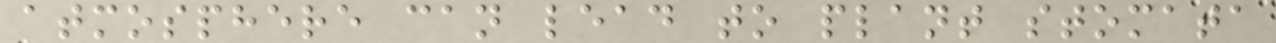atmosphere can lead to plant stomata
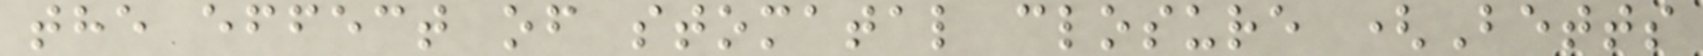the effect of stomatal closure (Betts
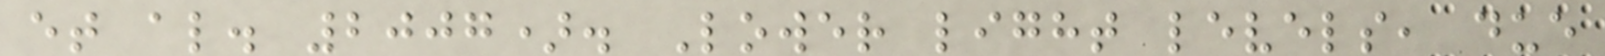et al. 2007). Lower light levels, due
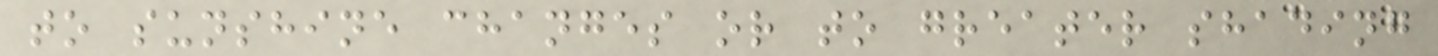to sunshine changes or to greater shading
